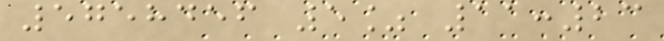5758456 5% 11:23
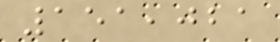151,021
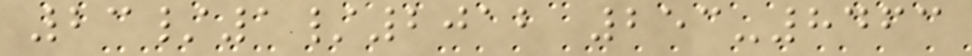23/1/2012 253-8463
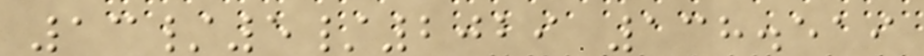13/5/2029 138.519
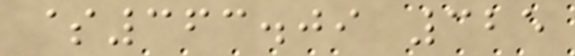$363.09 325
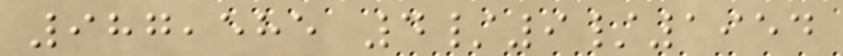987,585 4/9/1954
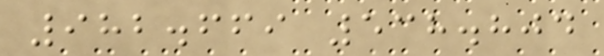982.669 538.804
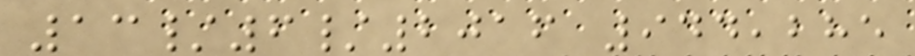13/6/2016 944,285
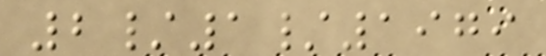2/1/1979
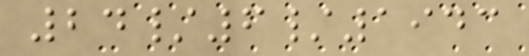24/6/1943
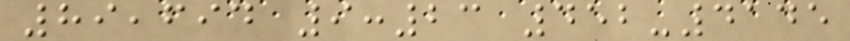89,694 9:23 452-4145
